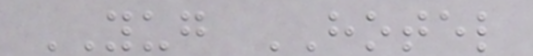YUG HOTEL
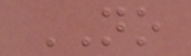NO
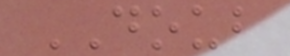DOUB
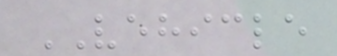VEHICLE
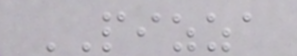PIZZA
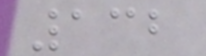132
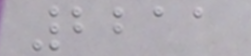2211
